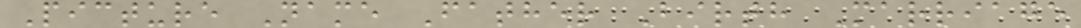Picture Name Father Birth Marriage
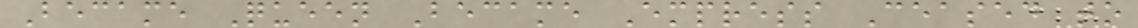Became Queen Became Empress Ceased to
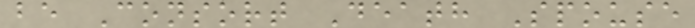be Consort Death Spouse
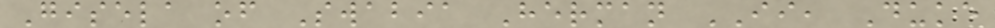Gisela of Swabia Herman II, Duke
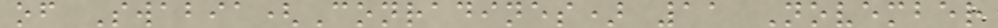of Swabia(Conradines) 11 November
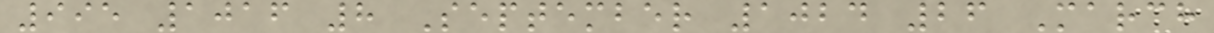995 1016 8 September 1024 26 March
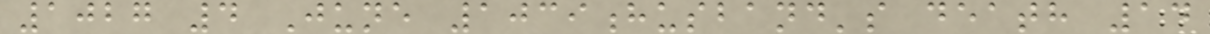1027 4 June 1039husband's death 14
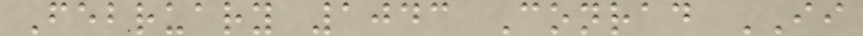February 1043 Conrad II
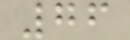76
